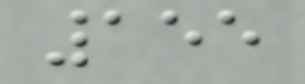155
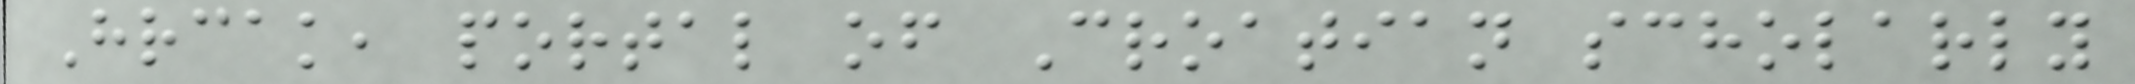Hrcak, portal of Croatian scholarly
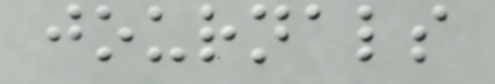journals
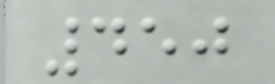450
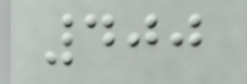400
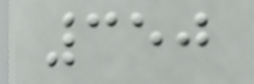350
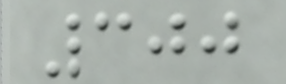300
